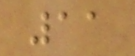11
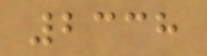2338
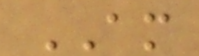AM
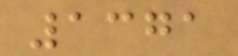1371
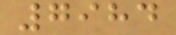7984
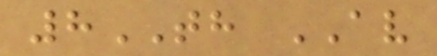8TH AV
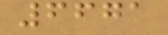6671
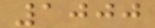1000
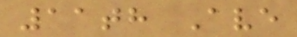11th Ave
